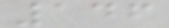146
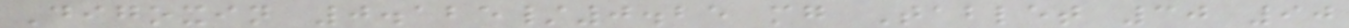Digoxin 0.125/0.25 mg Tablet 30 90
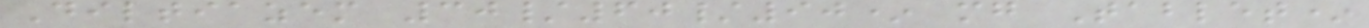Diltiazem 30/60/90* mg Tablet*
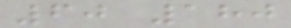60 180
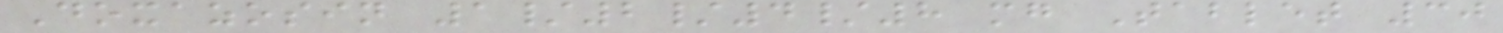Doxazosin 1/2/4/8 mg Tablet 30
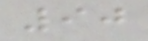90
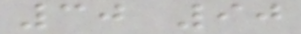30 90
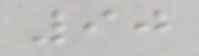90
